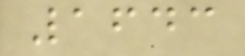1643
